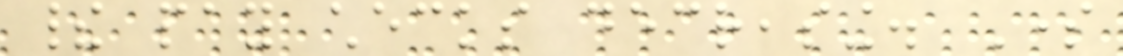their pay checks decreasing. Some
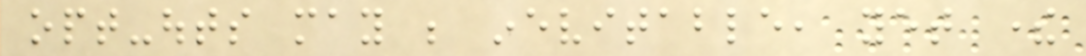opt-outs may be inevitable, yet there
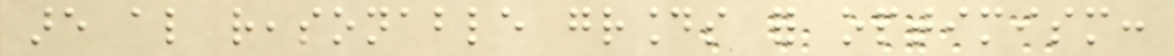are also reasonable grounds for optimism:
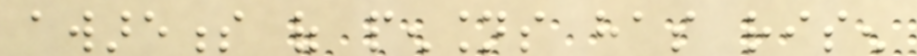awareness of pensions has risen
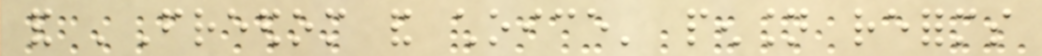and 'Freedom and choice' pension reforms
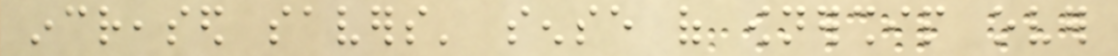increased savers' sense of ownership over
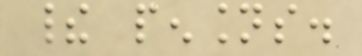their pensions.
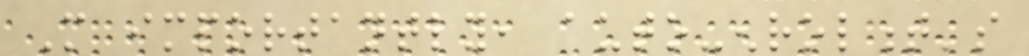More importantly, auto-enrolment's
